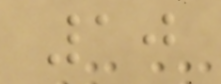10
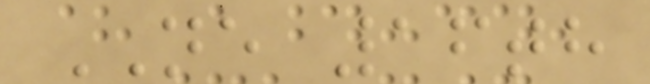NE 16th
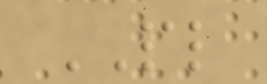PL
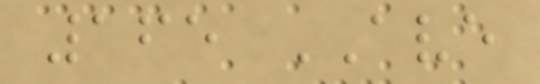165 AVE
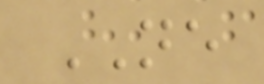NE
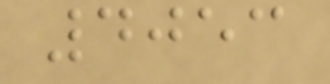4053
